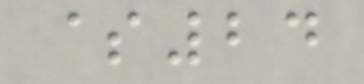$24
